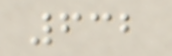632
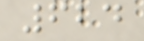624
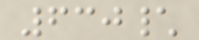630\
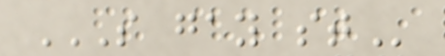S GAY ST
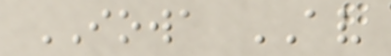IOWA AV
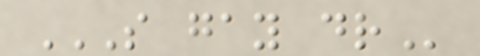S GAY DR
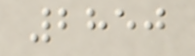2850
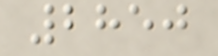2850
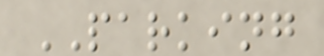PARKING
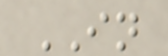IN
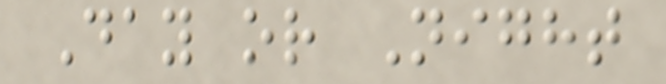Day or Night
